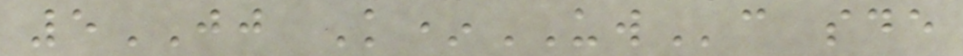5JJ K*UWc sde
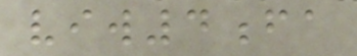viw4fa
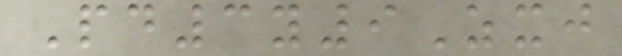Pd3y9Zxj
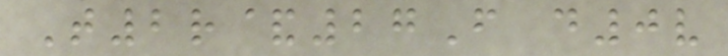T2r&27F d0v
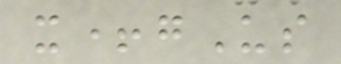x+gUs
